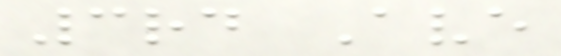3rd Ave
